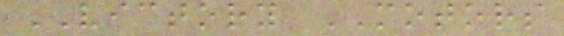VICTORY MOTORS
